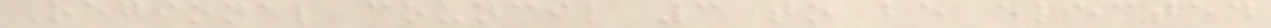Regional council 3 to be elected
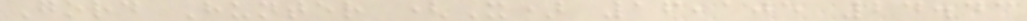Gord Hunter (X) 16,105 24.43
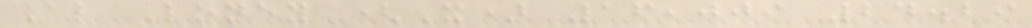Al Loney (X) 16,009 24.29
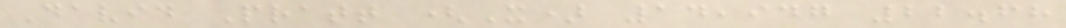David Pratt (X) 14,947 22.68
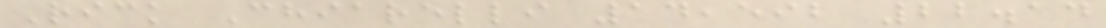Rick Chiarelli 14,592 22.14
